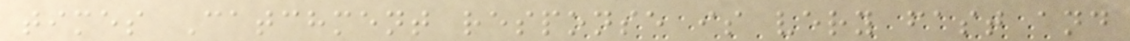times Catchment response is very fast and
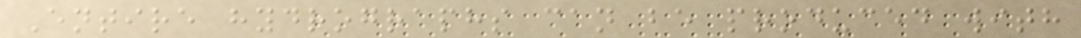Entire hydrographs can be produced with
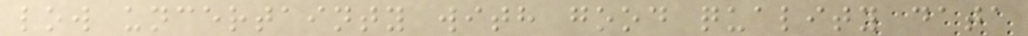low uncertainty with good quality data
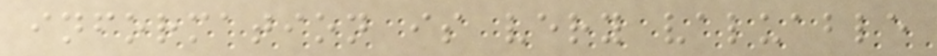information is very valuable
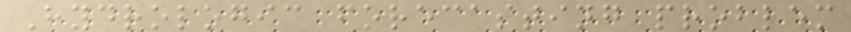Hydrologic forecasting problem
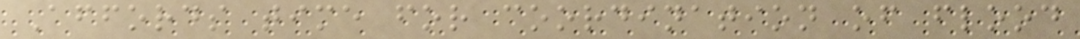Affords time for coordination of flood
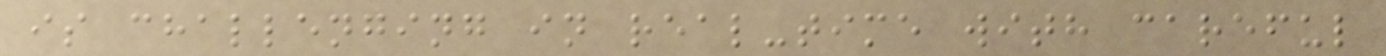is challenging in real-time with careful
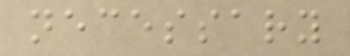necessary
